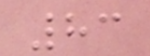83
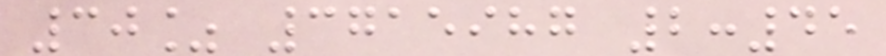30% 3715987 2:45
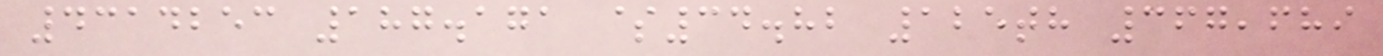4314253 187.171 $34.82 125th 367,689
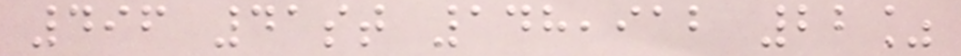496 41st 148,912 22%
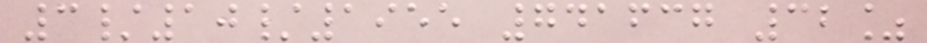3/10/1955 741637 32%
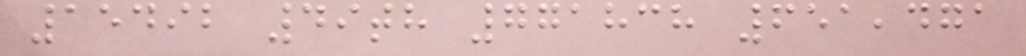15492 49th 771838 651,471
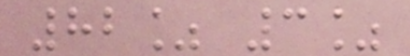82% 3%
